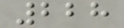228
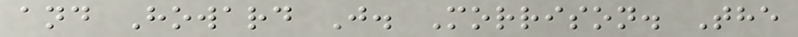and Howard J. Morrison. The
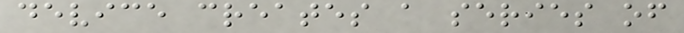device creates a series of
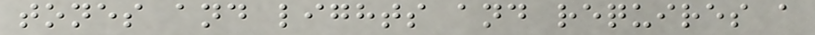tones and lights and requires a
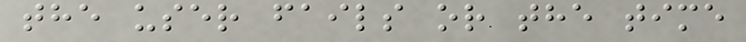the user fails or the time
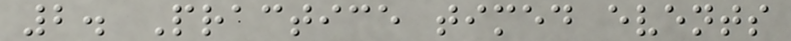2. Practice timed events
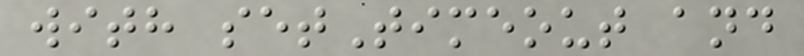with setTimeout and
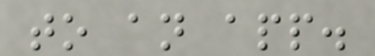to an app.
